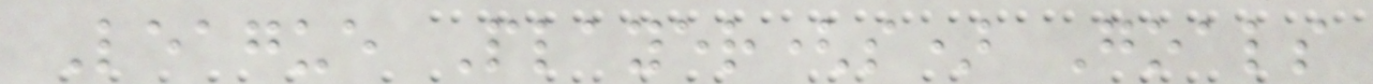League Player(s) Goals
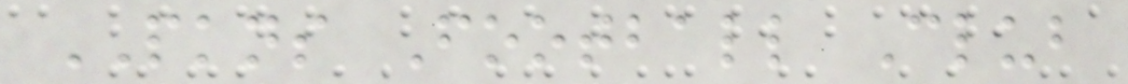PKNS Football Club
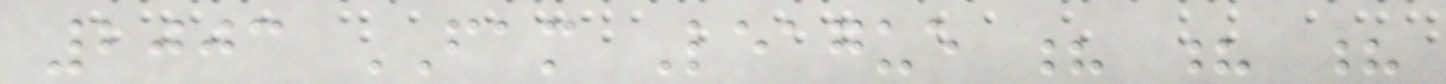2003 FAM League ? ? ?
